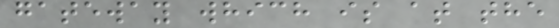gateway which is at the
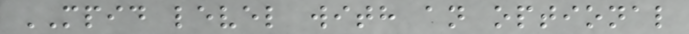MPID level with an optional
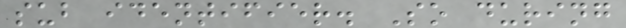sub identifier. So during
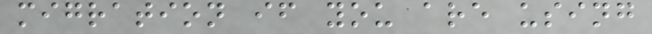migration if you are using
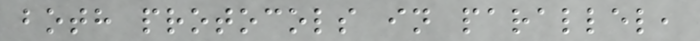both protocols in parallel,
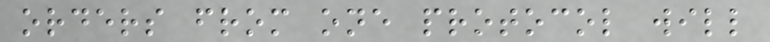orders from one protocol will
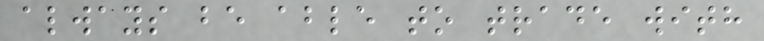always be able to trade with
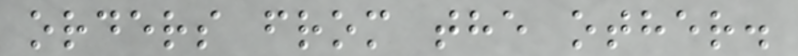orders from the other.
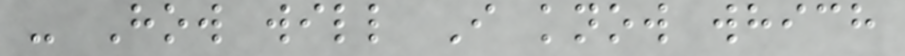- How will I know which
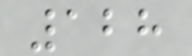128
